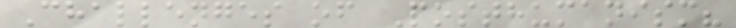Challenges of Posthumanism?
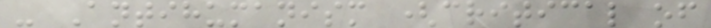- Antihumanism (critical of
